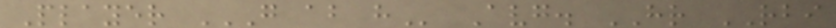Player G AB H Avg. HR RBI
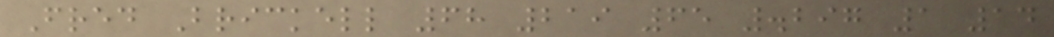Fred Brickell 68 219 65 .297 1 14
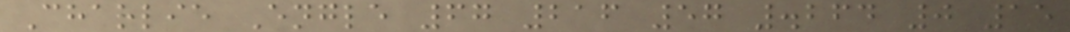Charlie Engle 67 216 57 .264 0 15
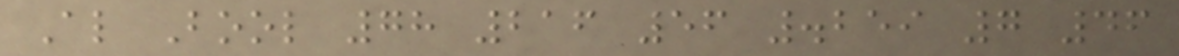Al Bool 78 216 56 .259 7 46
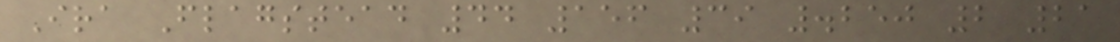Ira Flagstead 44 156 39 .250 2 21
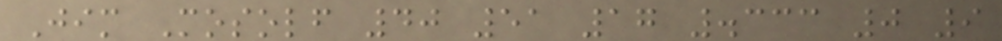Jim Mosolf 40 51 17 .333 0 9
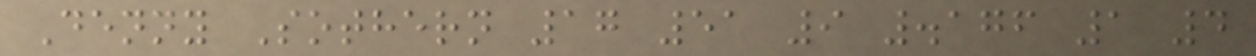Denny Sothern 17 51 9 .176 1 4
